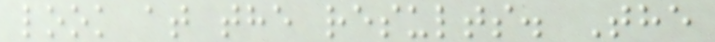look at the results. The
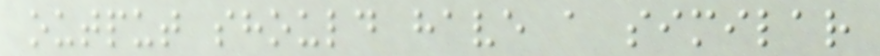output should have a similar
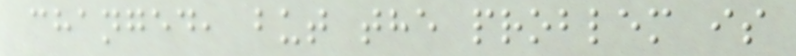changed, but the problem is
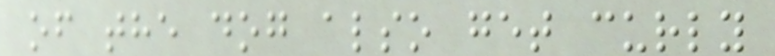of the dog also get curly
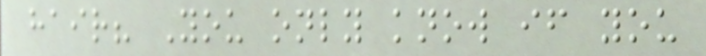hair? You only know if you
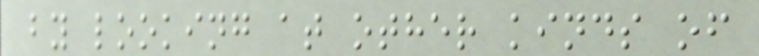by looking at other kinds of
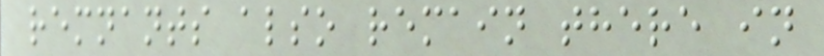remnants also remain there in
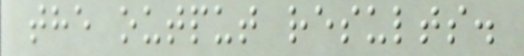the output results.
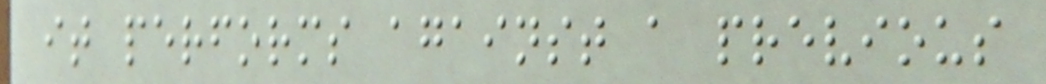it performs against a previous
